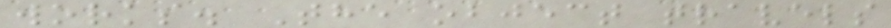works. The object travels
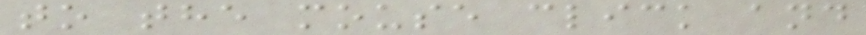to the mouse click and
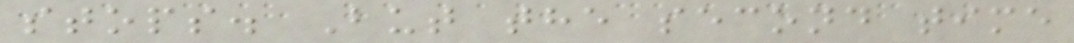stops. But the second time
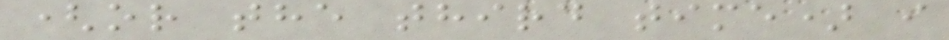(or the third time) i
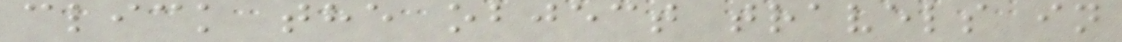click the object travels in
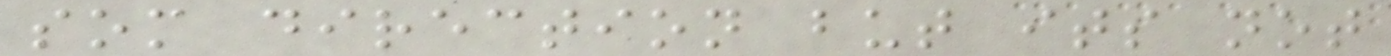som direction but its not
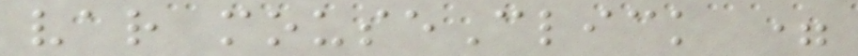var mouseClick =
